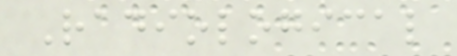Radiological
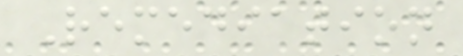Remediation
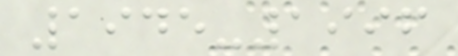1945-1996
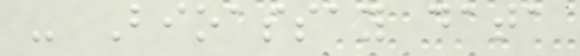- Bioassay data
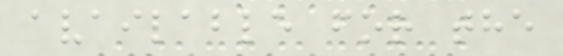available for the
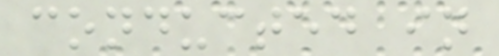conducted in
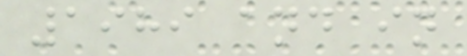1989 and in
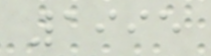1995
